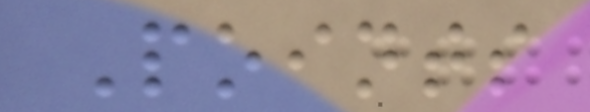Points
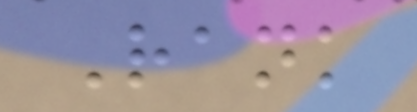Rank
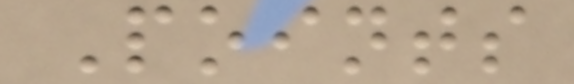Points
